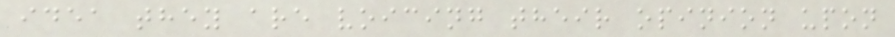idea they are voicing their opinion upon
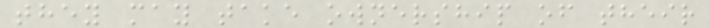they may take ownership of their
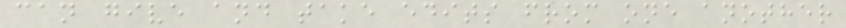can give and take edits from one another
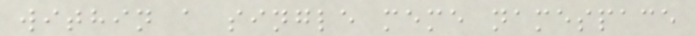within a single meme namespace
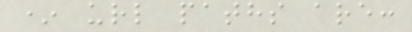* url paths are:
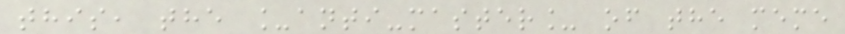this, the _anti-master_ of the meme
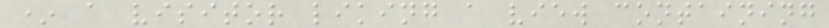* a visitor liking a view containing
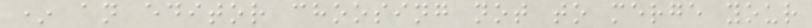* an editor choosing not to merge your
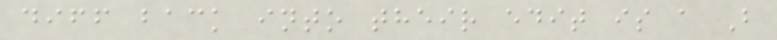diff back into their edit is a B
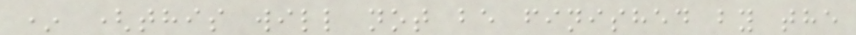* (this will not be finished by the
